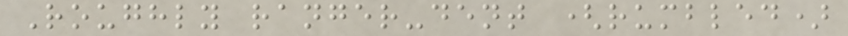Roughly ranger-dent (rumbled)
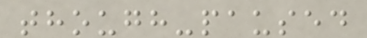though-paused
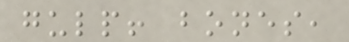gulp! bones,
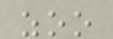zoo
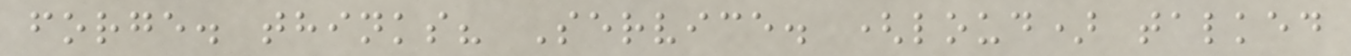forge. thinks? Service. (loud) talked
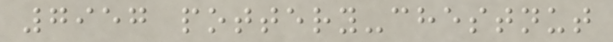7957 pottery-chestnut
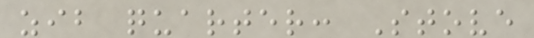zib quarter: Stove
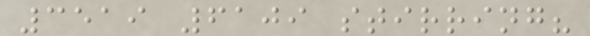3519 6109 stirring?
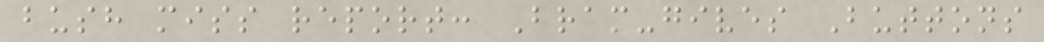bush miss report: Bram-gives Buttons
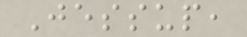Jessup,
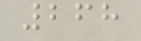268
